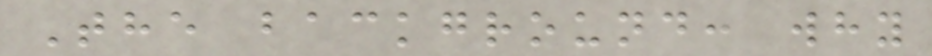The background: why
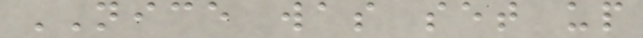NICE was set up
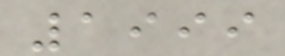1999
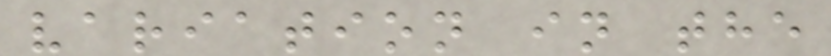variation in the
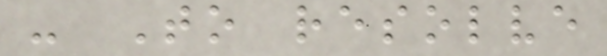- To resolve
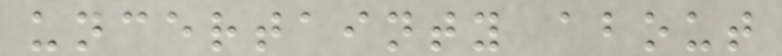uncertainty about
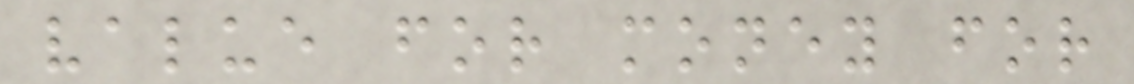value for money for
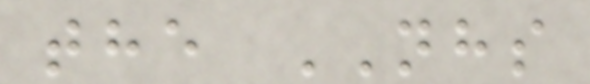the NHS
